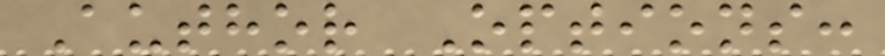Author Options:
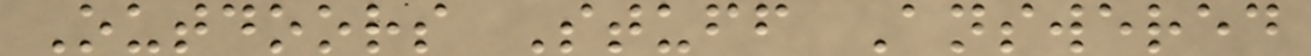Outdoors Stuff Answered
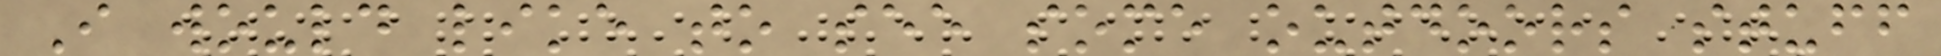I would like to see some outdoors stuff
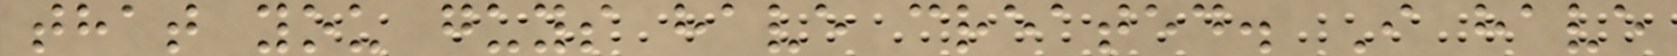that you guys have created. I have
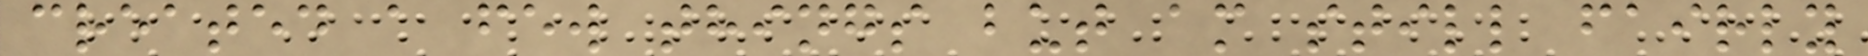created a few things but am still fairly
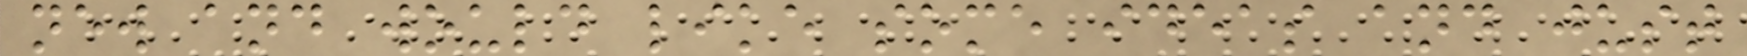new and would like some ideas and just
